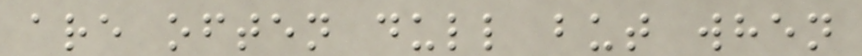are often dull but when
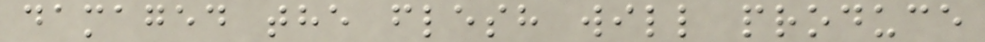damaged the flesh will produce
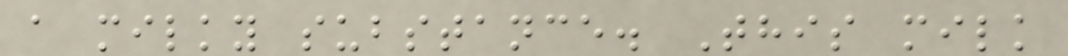a milky substance. This milk
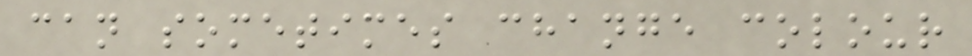can sometimes change colour
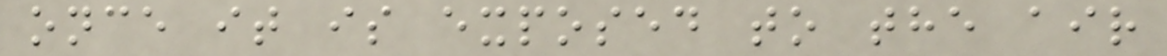once it is exposed to the air
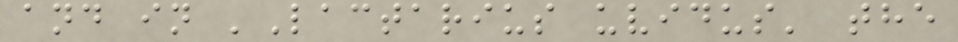and in 'Lactarius uvidus' the
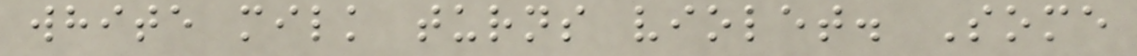white milk turns violet. Some
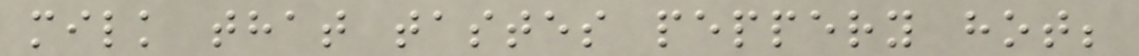milk that tastes peppery hot;
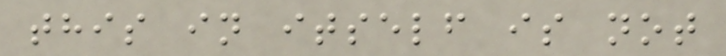this in itself is not
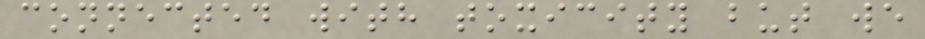connected with toxicity but we
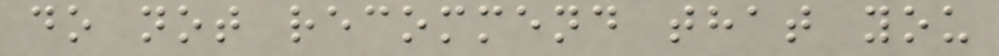do not recommend that you
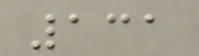131
